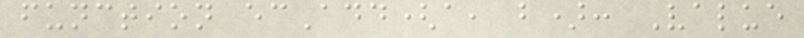function ecAdd(a, b): Value
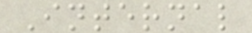Internal
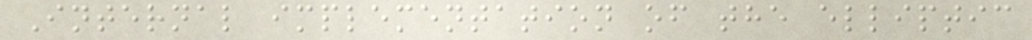Internal implementation of the elliptic
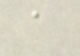a
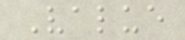Value
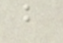b
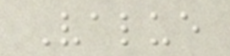Value
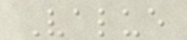Value
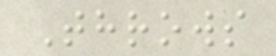Throws
